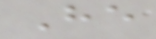He
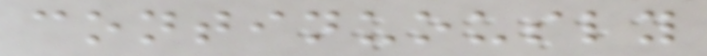continuously
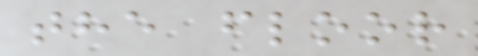the floor
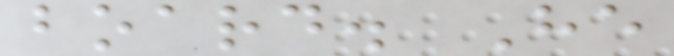board. He
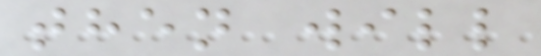then will
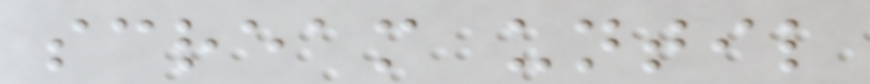scream until
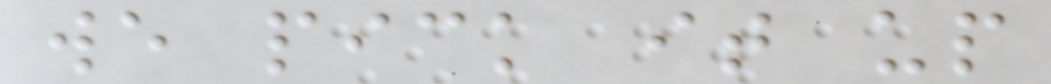we pick it up
